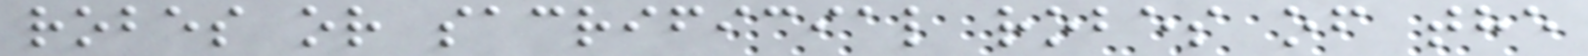robes or sacrificial robes of the
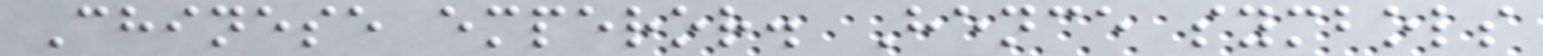Chinese emperor. Hence symbols
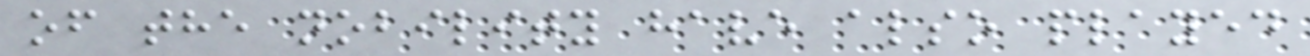of the nobility have also played
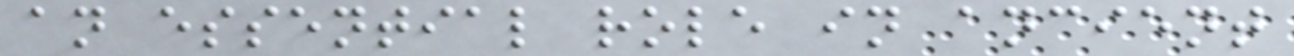an essential role in ancient
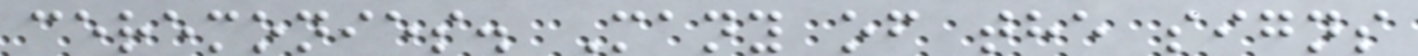ceremonies. Many of the signs
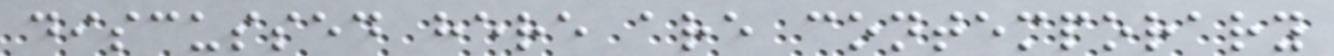discussed here are contemporary
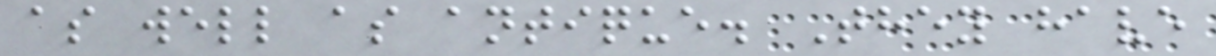as well as antique. They have
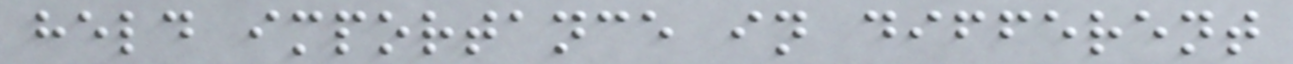held importance in different
